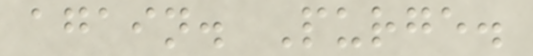again. Purge.
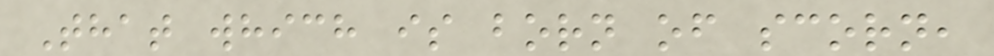That which is born of scorn,
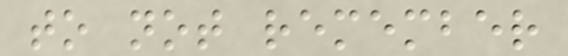to not remember
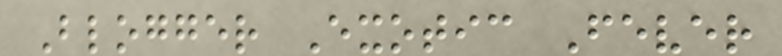Blogger Exotic Fever
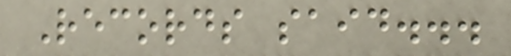Records said...
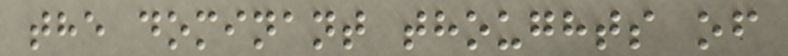the dominant thoughts of
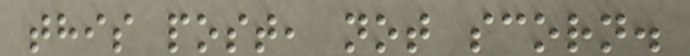this post, not scorn.
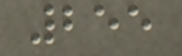255
